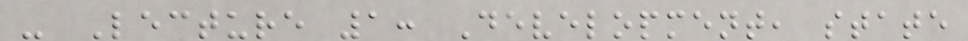- Lecture 1: Development, state
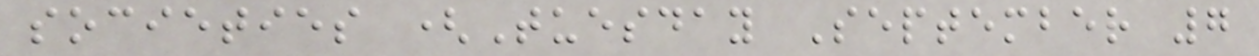societies (Tuesday September 7
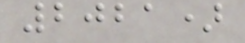2021)
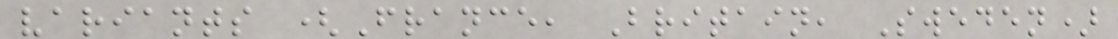variants (France, Britain, Sweden)
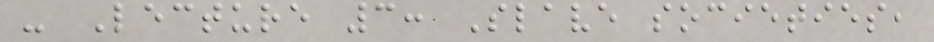- Lecture 3: Slave societies,
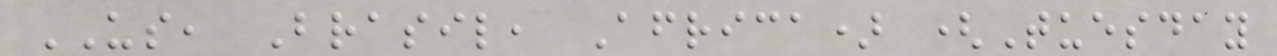US, Brasil, Africa) (Tuesday
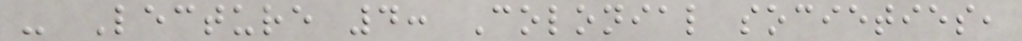- Lecture 4: Colonial societies,
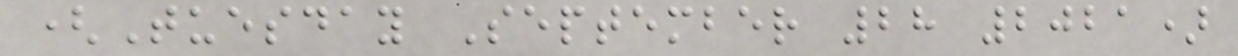(Tuesday September 28 2021)
